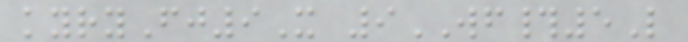kyryFj9X 9WF#5L
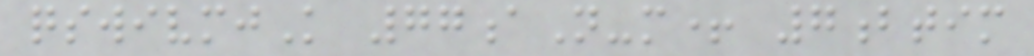qswivmjK 77aN-m+ 7btim
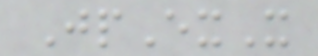JpExX
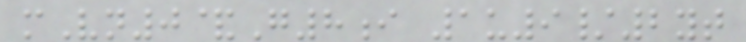mVn0&G8i 1u9/2yt
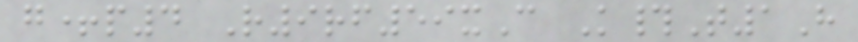g+p4 R9rf59xC K#T1H
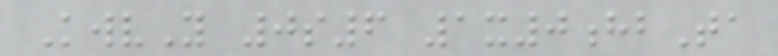KwvY 0s6 1x0hbTa
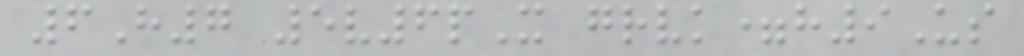6H7 5v6pX grvk=h9Us
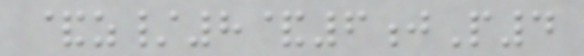&z/8&6jP4
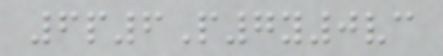6p6P7y0vc
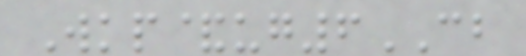Wkp&ug6CB
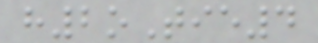h2oTie4
